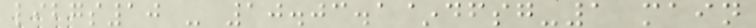libgs10 - 10.03.1~dfsg-1 main
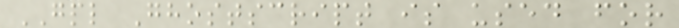GPL Ghostscript is used for
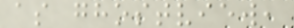as ghostview,
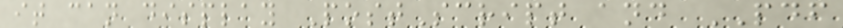it can display PostScript and PDF
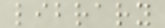library
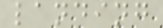landing
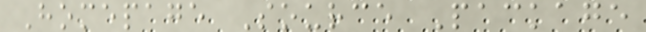Homepage Source Package
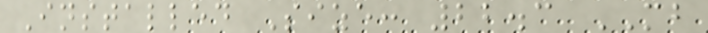Installed Size: 22.3 MB
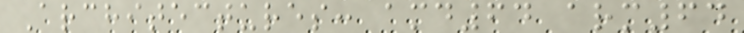Architectures: amd64 arm64
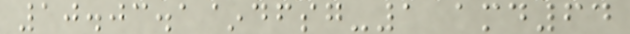10.03.1~dfsg-1 amd64
